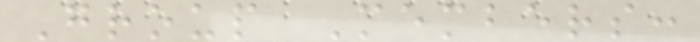Group Members:
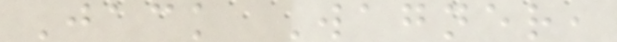Jack Wagner,
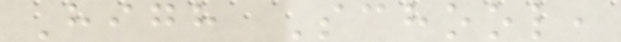High School,
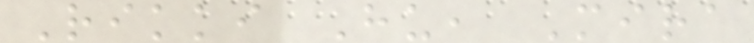Rikki Hu, Mira
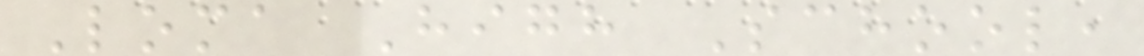Loma High School,
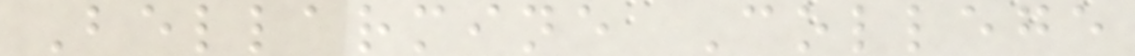Bellarmine College
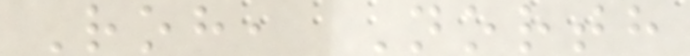Roh, North
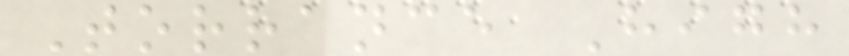Torrance High
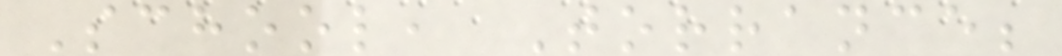School, Torrance;
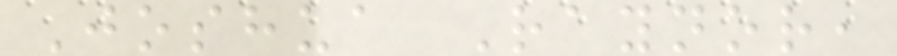Joshua Raynor,
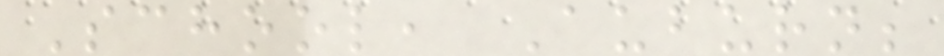School, Auburn;
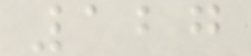127
